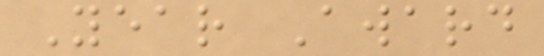Year Award
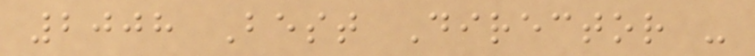2008 Best Director -
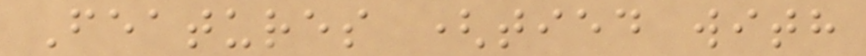Features (tied with
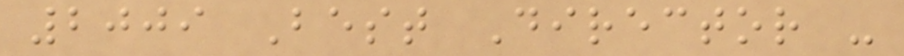2009 Best Director -
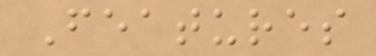Features
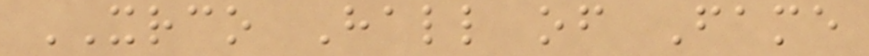XRCO Hall of Fame
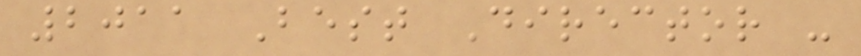2011 Best Director -
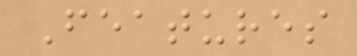Features
